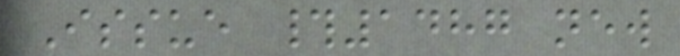Issue #1487 new
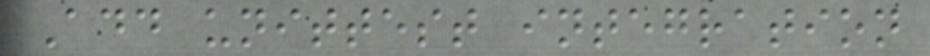Add unittest integration
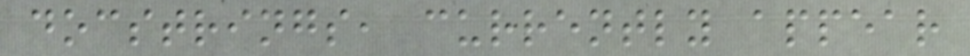docstrings, currently appear
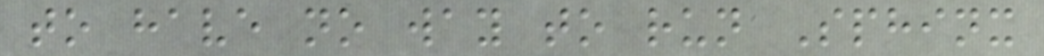to have no way to run Sphinx
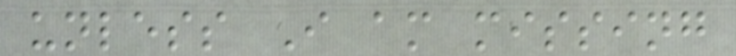unless I am missing
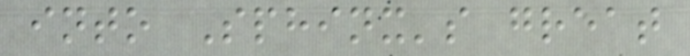into Sphinx's great
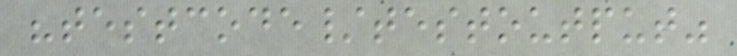"testcode/testoutput"
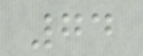74
